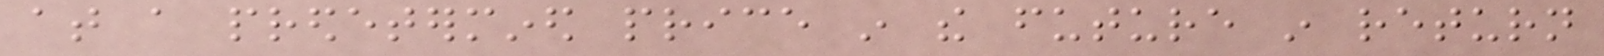at a predetermined price in the future in return
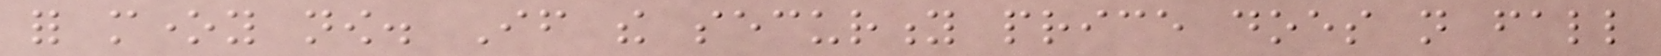for money now. If the security price does not fall
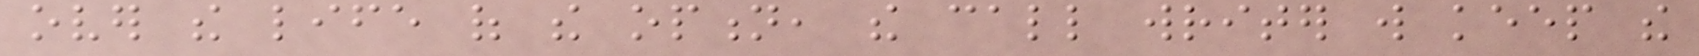over the life of the option, the call writer will keep the
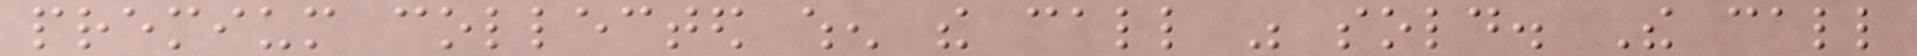premium collected when the call was sold. The call
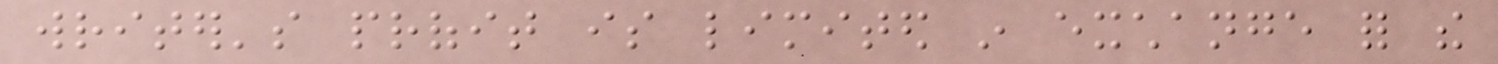writer's profit is limited in exchange for the
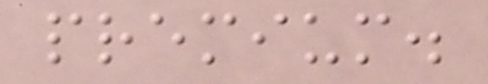premium.
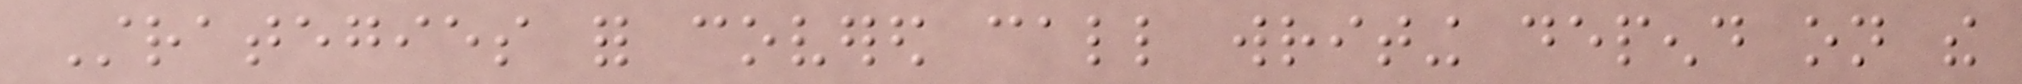Strategies for covered call writing depend on the
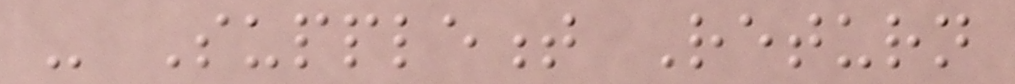- Supplement Return
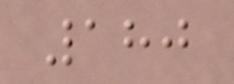180
